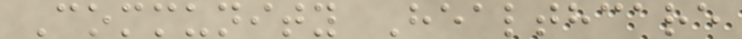Community Healthcare
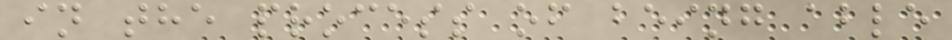in the process of being able
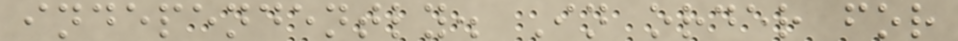independently. In order for
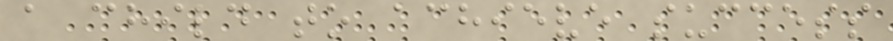a child to achieve success
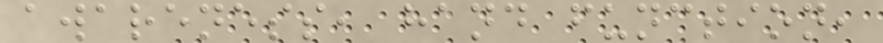awareness, hand function,
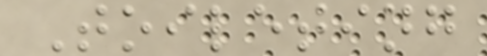Toileting
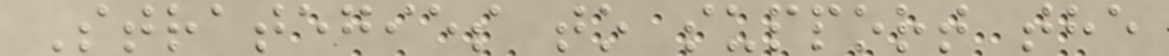Strategies to support the
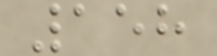158
